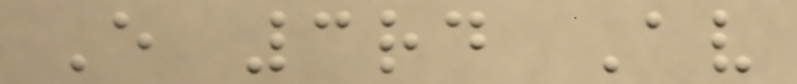E 3rd Av
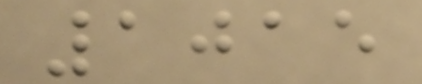1015
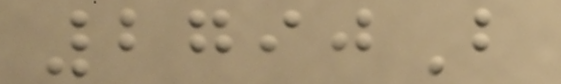2790B
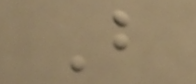B
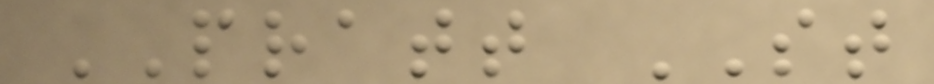PRATT ST
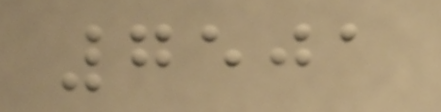7501
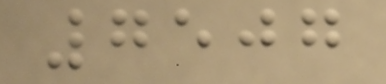7507
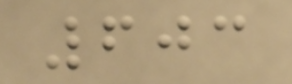603
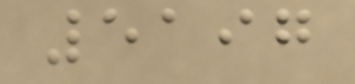5197
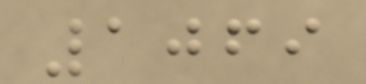1069
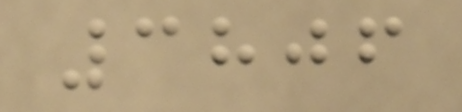3806
